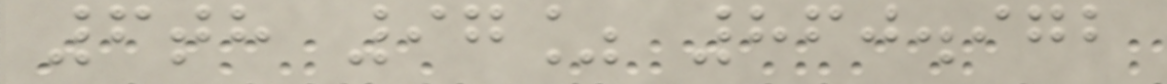6th 97% 860.972
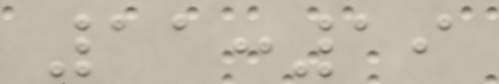11:19
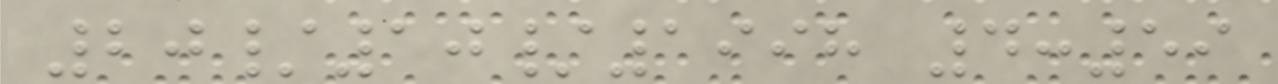20/10/1998 4:59
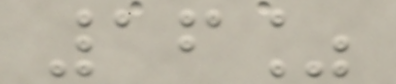16%
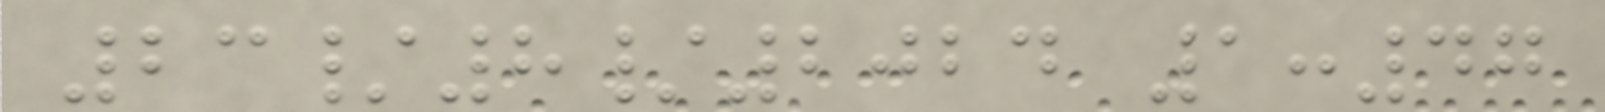23/8/2024 1:47
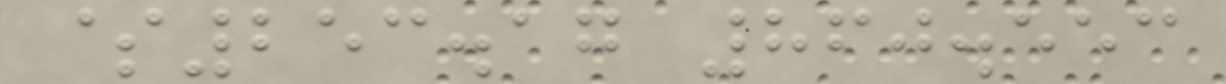$253.17 860.553
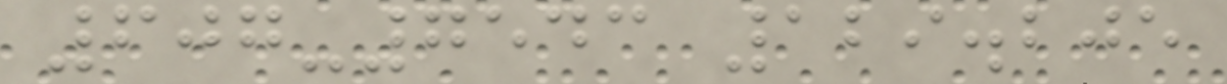607-7543 129.205
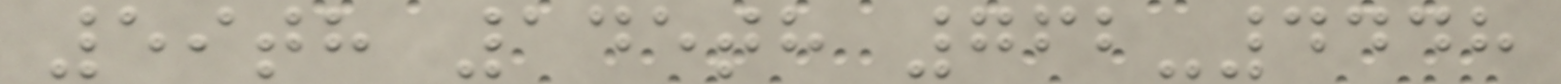59th 145th 762-4448
